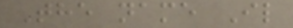The name Il
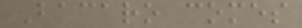Bacaro comes
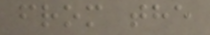from the
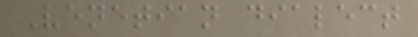Venetian dialect
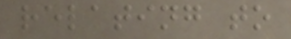relating to
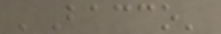'Bacco'
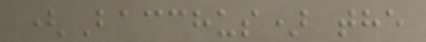(Bacchus) the
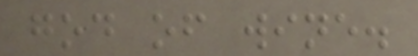god of wine.
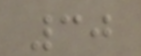30
